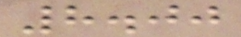8.00
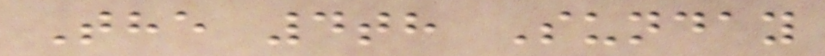The 4th Sunday
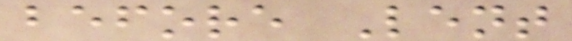before Lent
